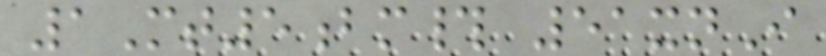1Mt5bm# 51xnI
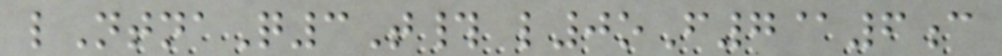lNtnaQ3T# l0oF7@6c
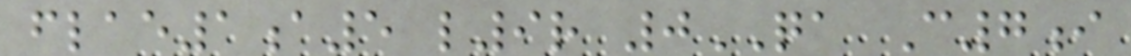flae1a5 l9r 0QA C7i
